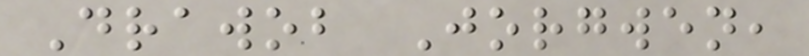Drawob Jorgwen,
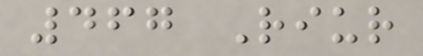467 Riur
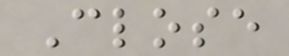Close
